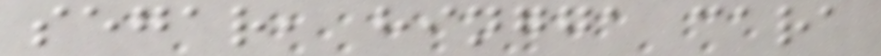segar, hingga cara
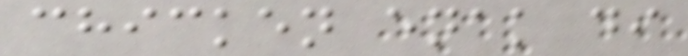chicken enak di
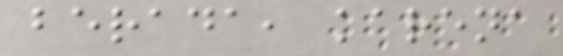berada, karena
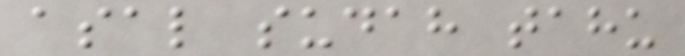asal sudah tahu
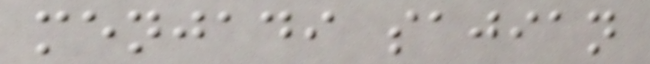menjadi sajian
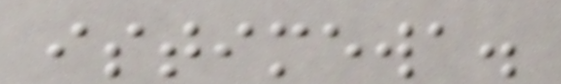istimewa.
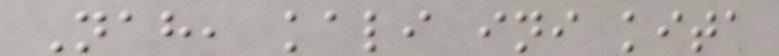Nah, kali ini kita
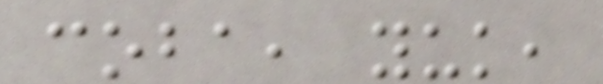coba, yuk,
